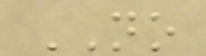NO
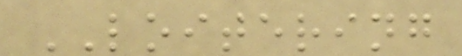LOITERING
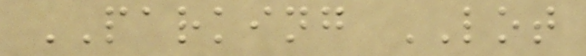PARKING LOT
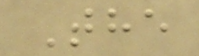The
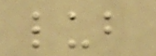lub
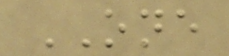ONE
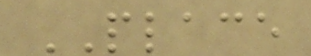PLACE
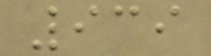939
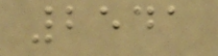2541
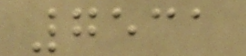7531
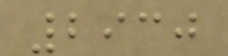2930
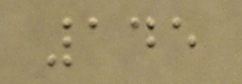145
